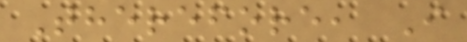Therefore, I
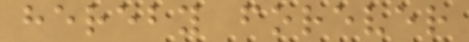hereby forever
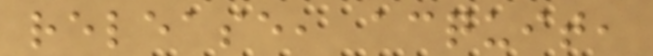release, acquit,
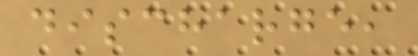discharge,
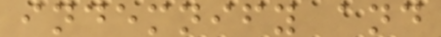indemnify and
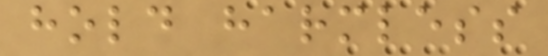hold harmless
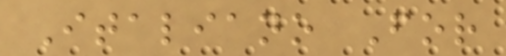Italiano For
